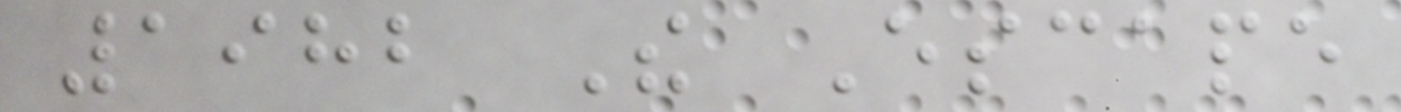1982 The Escape
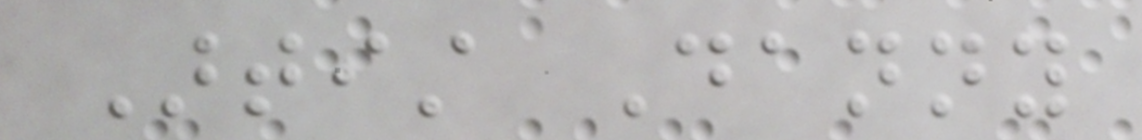Artist Danny
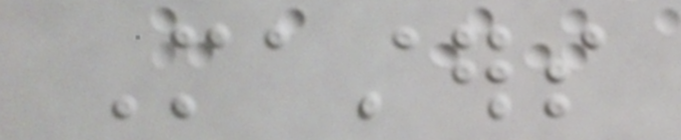Masters
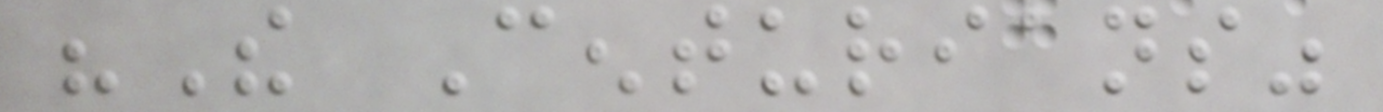"The Centurians"
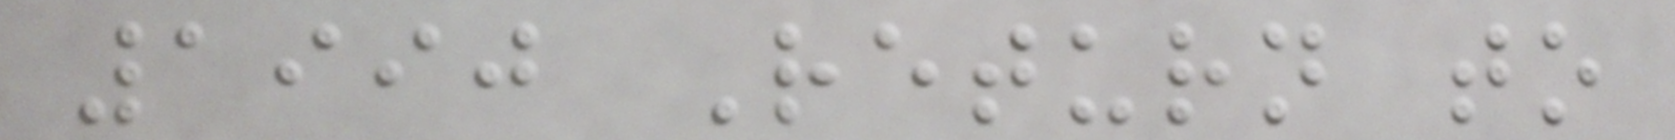1990 Return to
